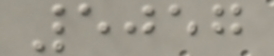5057
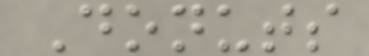Donuts
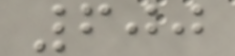600
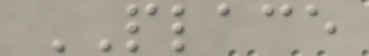PLACE
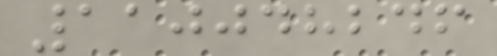110048246
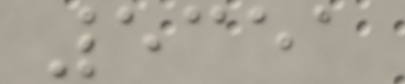5351
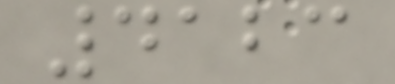4123
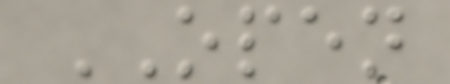OPEN
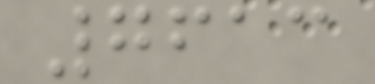7613
